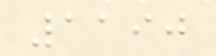1190
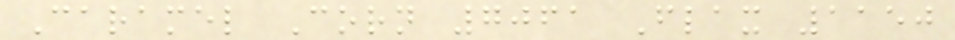Caramel Corn 7061 Flax 1150
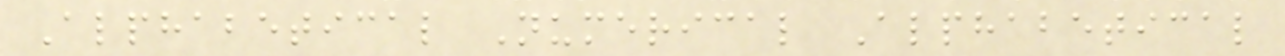Alphabetical Numerical Alphabetical
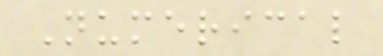Numerical
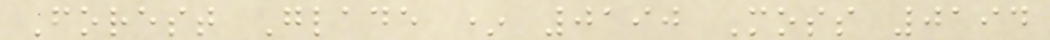Forest Glade * 0190 Moss 0194
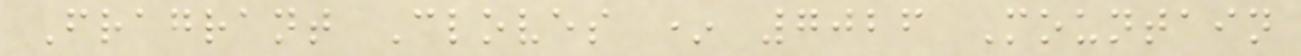Fragrant Cloves * 7026 Mountain
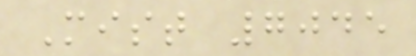Mist 7045
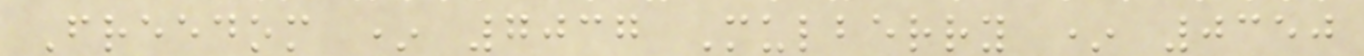Freedom * 7037 Mulberry * 0350
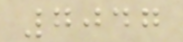7047
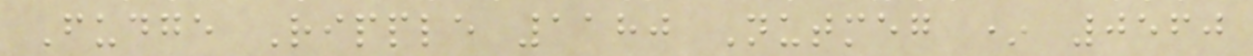Fudge Ripple 1180 Nutmeg * 0560
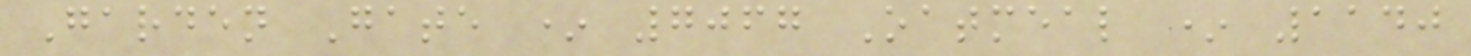Garden Gate * 7067 Oatmeal * 1140
